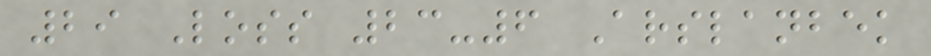29 Loss 23-6 Arslanbek
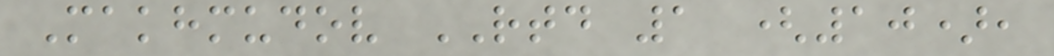Makhmudov RTD 1 (10),
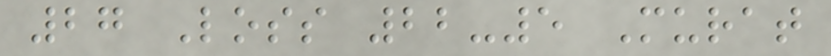27 Loss 22-5 Murat
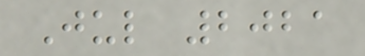Jul 2021
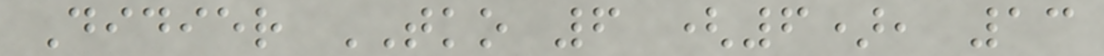Didier TKO 6 (6), 13
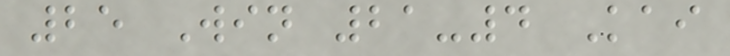25 Win 21-4 Kai
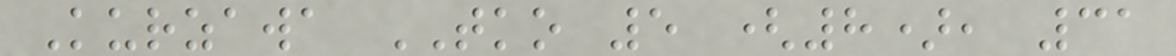Kurzawa TKO 5 (8), 31
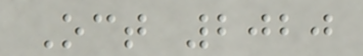Oct 2020
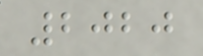2020
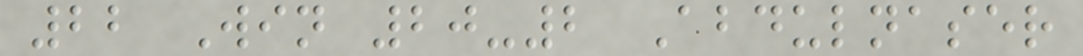22 Win 20-2 Abdulnaser
